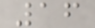16
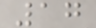17
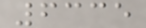6335
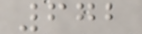672
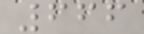666
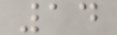14
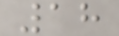18
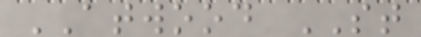ATWOOD ST
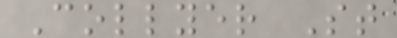Collyer St
